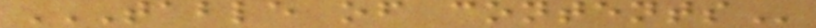TABLE OF CONTENTS
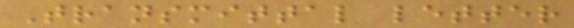Transmittal letter
